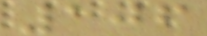106
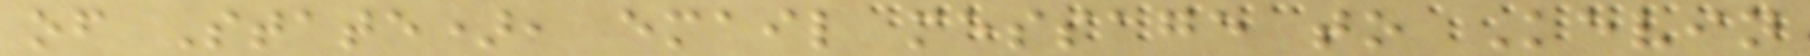of State), email message to Kevin
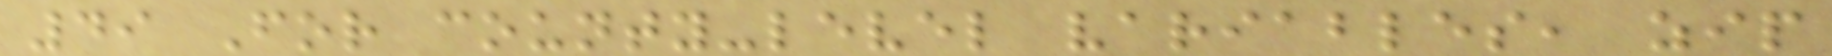49 For county-level variables, zip
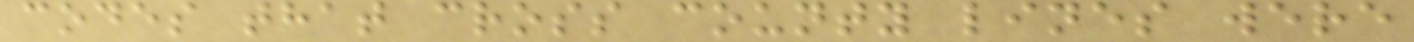codes that cross county lines were
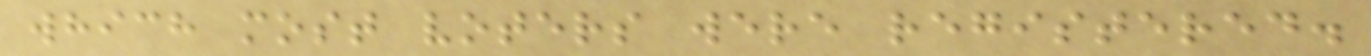which most voters were registered.
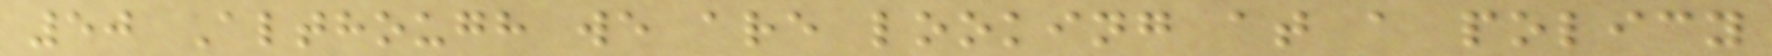50 Although we are looking at a policy
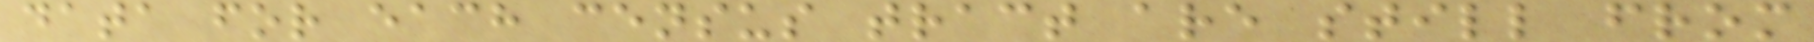data for each census tract are still from
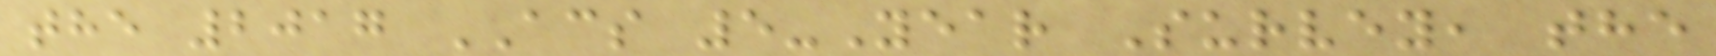the 2017 ACS 5-Year Survey, the
